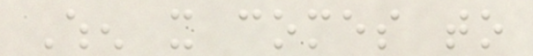When it comes to
